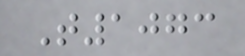T1073
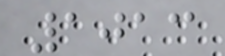1013
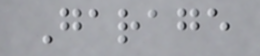Garage
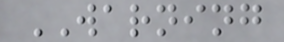WARNING
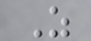Z
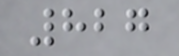827
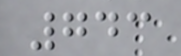743
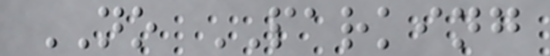NO PARKING
